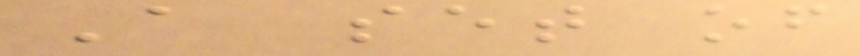A set of
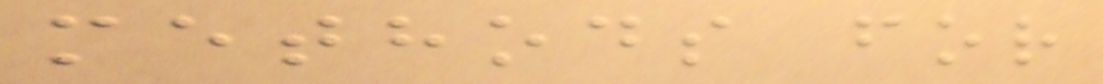methods for
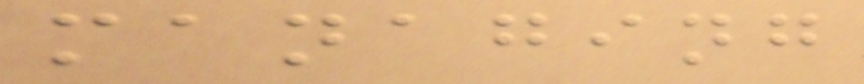managing
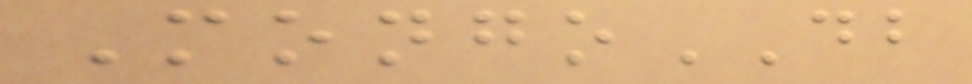MongoDB
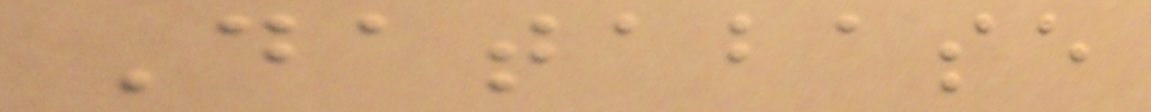Database
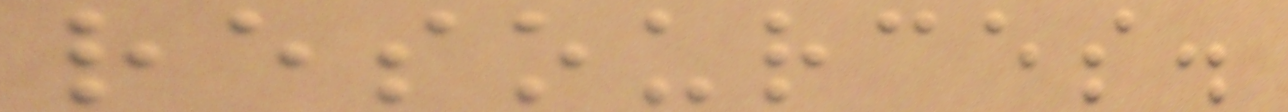resources.
